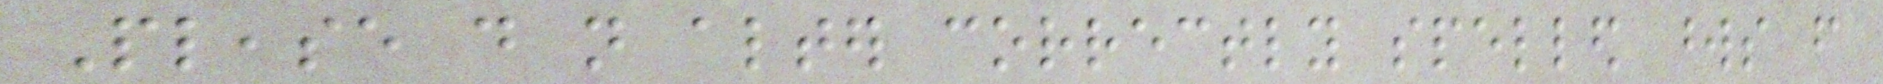Please do not alter correctly spelled words from
